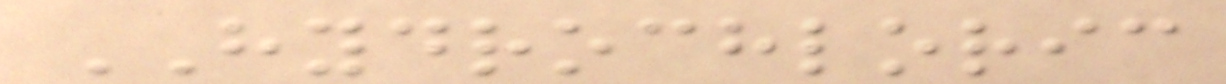HYDROCHLORIC
